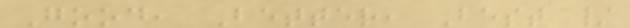Good, Better, Best /
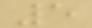5
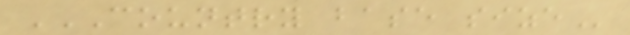COUNTRY BASE SIZE
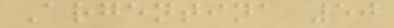Argentina 50
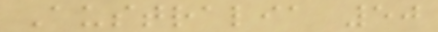Australia 50
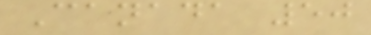Canada 50
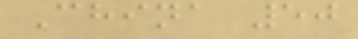China 50
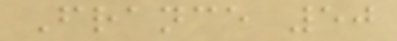France 50
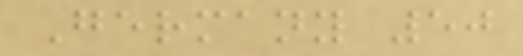Germany 50
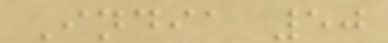India 50
